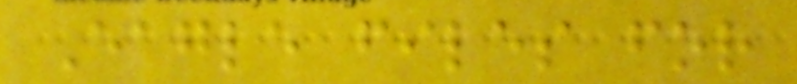Eagle files for
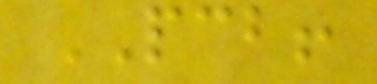PCB!
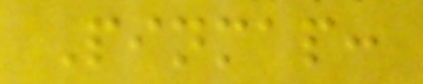Pinmap:
